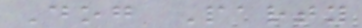Dog Party
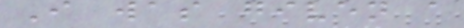I was given a
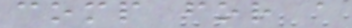comp for a
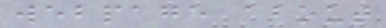webpage about
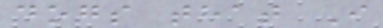dogs that I
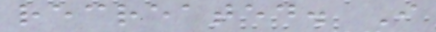recreated. I
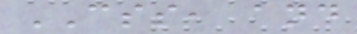CSS, and
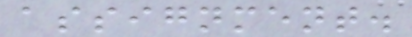assignment.
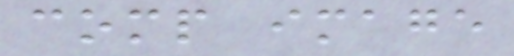comp image
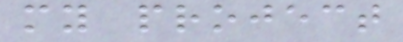my project
